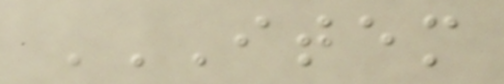ITEM
